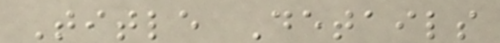Title Details
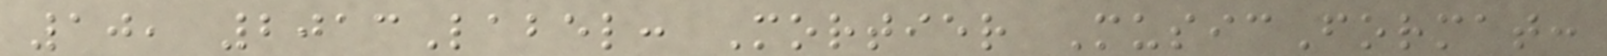10, 2013Label: Mortier MusicFormat:
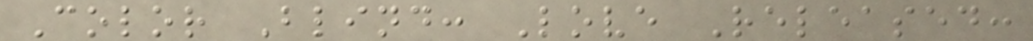Color Blind: Love Released:
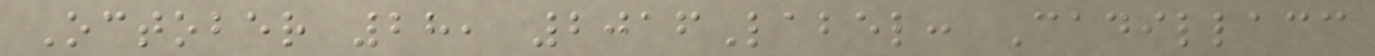October 28, 2016Label: Cadillacc
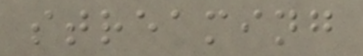streaming
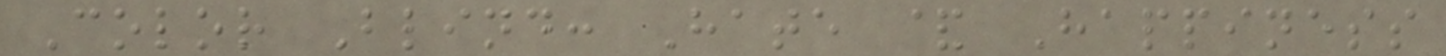Color Blind: Hate & Happiness
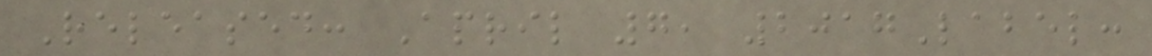Released: April 7, 2017Label:
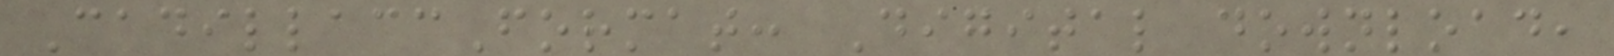CadillaccFormat: Digital download,
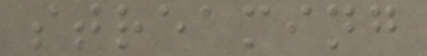streaming
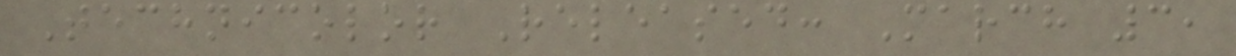Technicolor Released: March 3,
